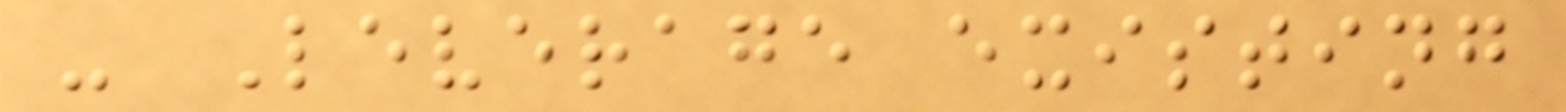- Leverage existing
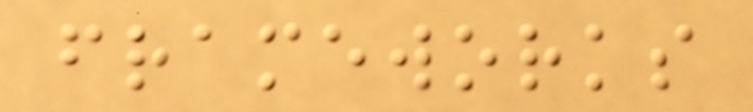frameworks
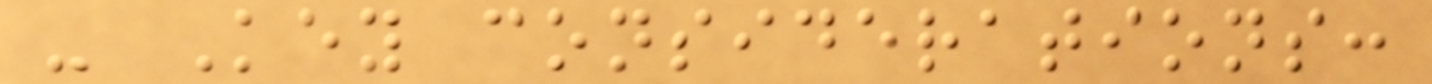- Key considerations:
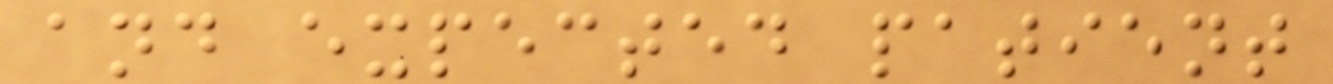and expected patient
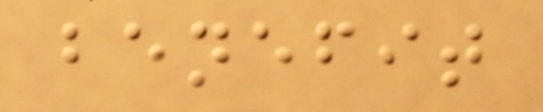benefit
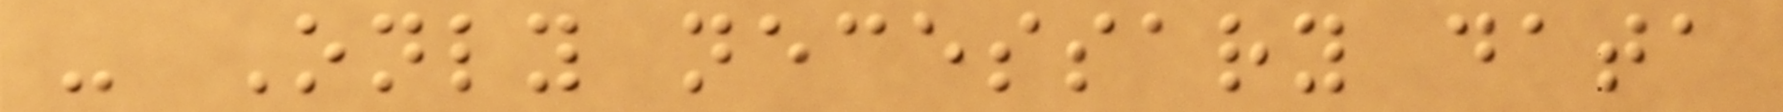- Only necessary data
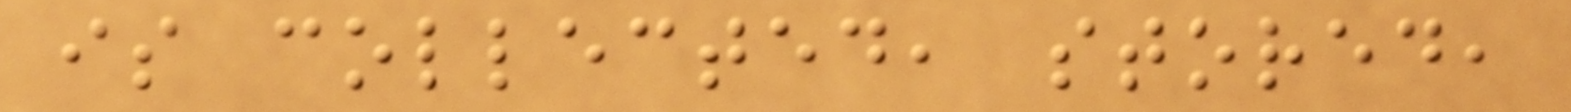is collected, stored,
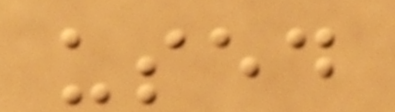used
